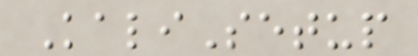KaliSetup
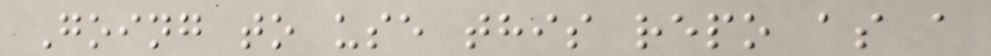Going to use this repo as a
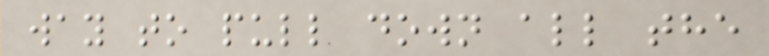way to pull down all the
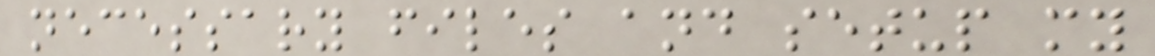necessary files and setup my
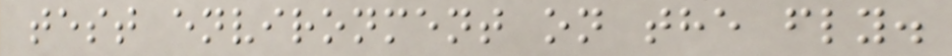test environment on the fly.
